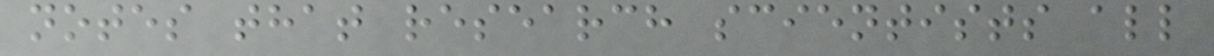notes that research scientists all
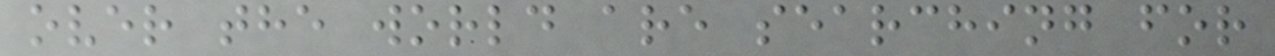over the world are searching for
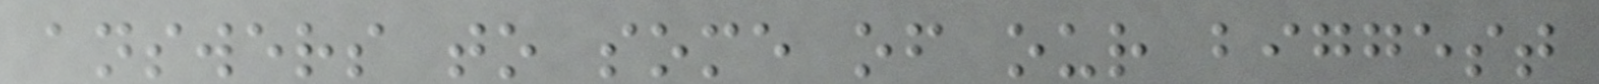answers to some of our biggest
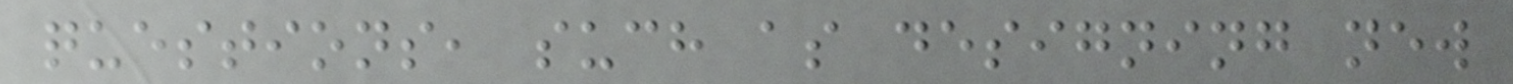questions, such as designing new
